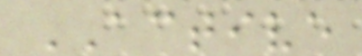ACTIVE
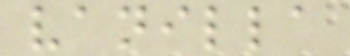vanilla
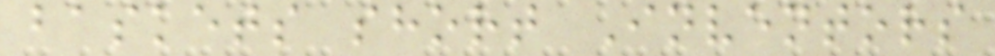baskets short Inventors
